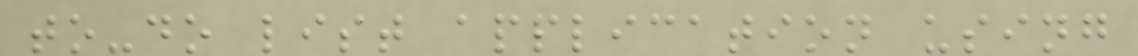to-do list application using
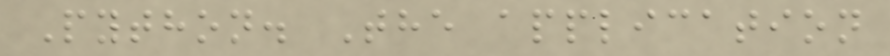Python. The application
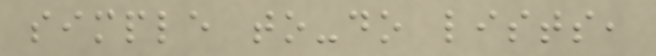simple to-do lists,
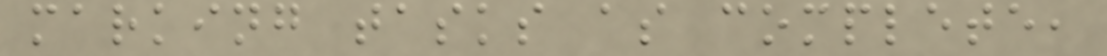marking tasks as complete,
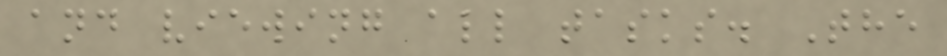and viewing all tasks. The
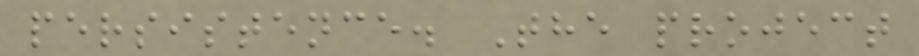persistence. The project
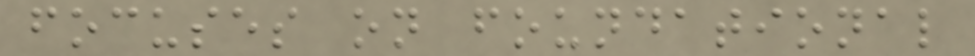focuses on foundational
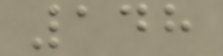148
